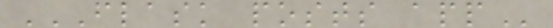FLASK POSTS APP
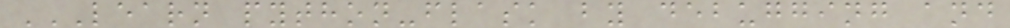LEARN PYTHON-FLASK BY DEBUGGING AND
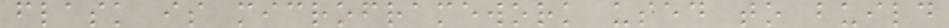flask is microframework used to build
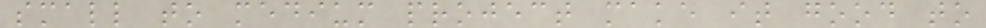small to medium project make it good to
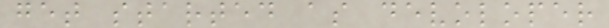get started as devoloper
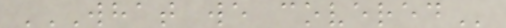WHAT WE COVERED
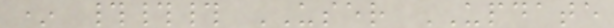* ### USER UPDATE
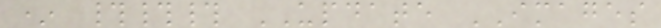* ### UPDATE IMAGES
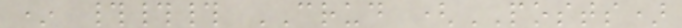* ### CRUD (POSTS)
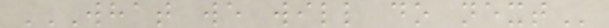WHAT WE WILL DO NEXT
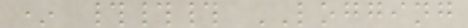* ### LOGGING
